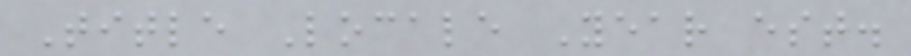Title Locale Year est.
